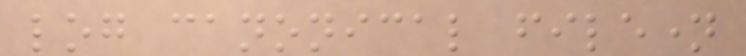log canonical filename
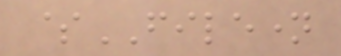$FILENAME
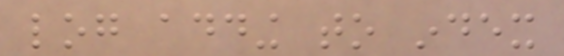log adding to index
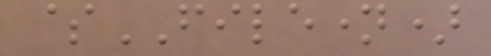$FILENAME)
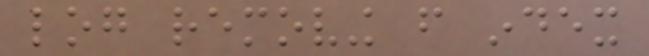log removing from index
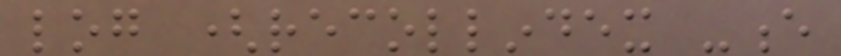log (recollindex -e
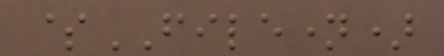$FILENAME)
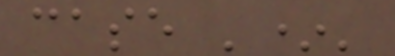case '*'
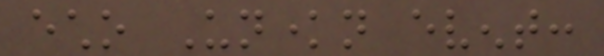echo Unknown event:
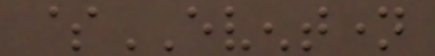$EVENTNAME
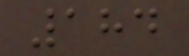184
